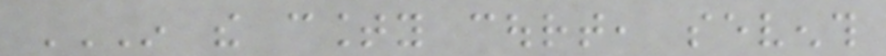IN THE COUNTY COURT, SEVENTH
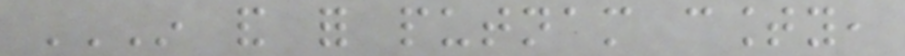IN AND FOR PUTNAM COUNTY,
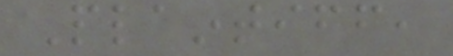Plaintiff,
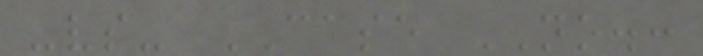-vs- CASE NO.:
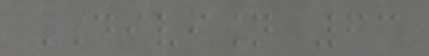DIVISION 63
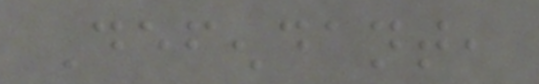Defendant,
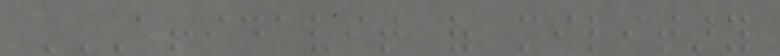AFFIDAVIT OF MILITARY
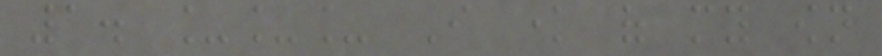1. ___ I know of my own
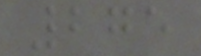275
